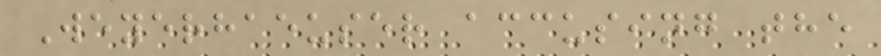Weyerhaeuser accusing the
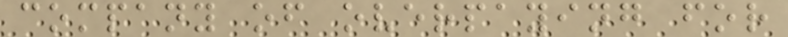company of overpaying for
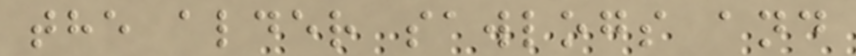the alder sawlogs and
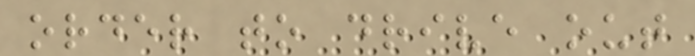order to drive out
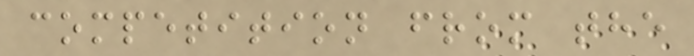competition from the
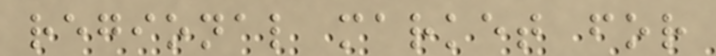regional market for
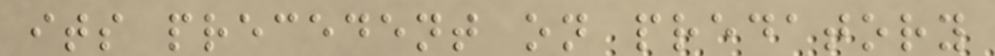its precedent on predatory
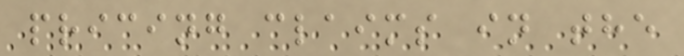pricing claims in the
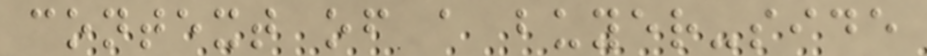context of a buyer-side
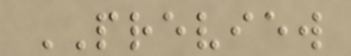PREVIEW
